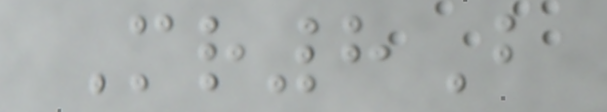Mr8B
